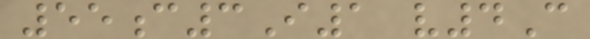55c3I1 v4C
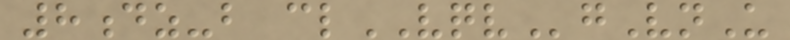8dz-b clVQVgVnU
